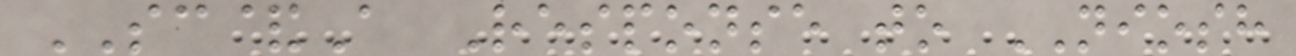SC&A Response to NIOSH
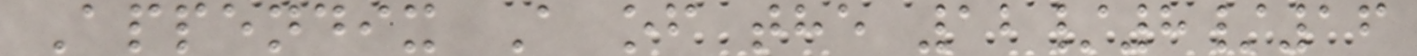Appendix A of the 12/8/16
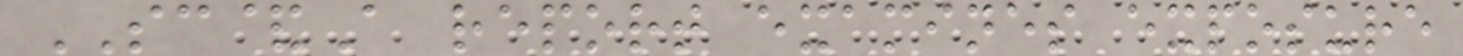SC&A report examines exposure
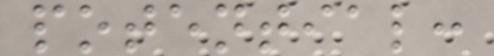potential:
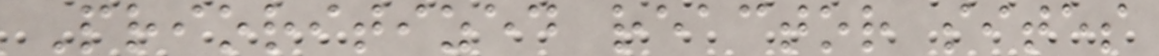Prioritized reactor sites
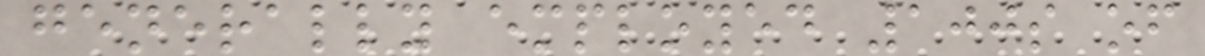generally employed 100s of
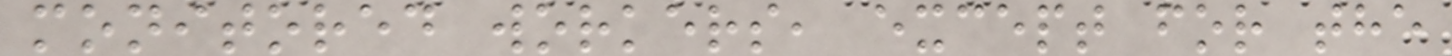monitored workers, except for the
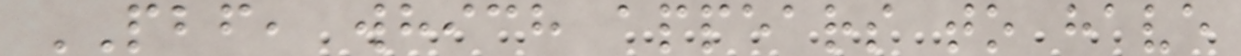PBF, which appears to have
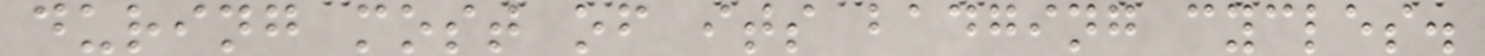during most of its badging cycles.
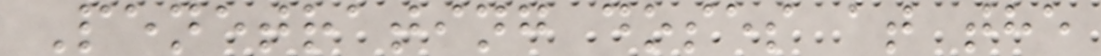Penetrating doses at the
